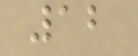12
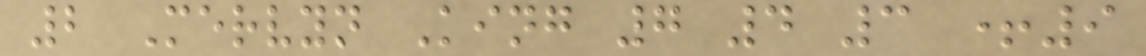2 Mervyn King 7 4 3 +9
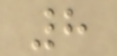8
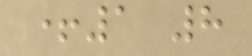+1 8
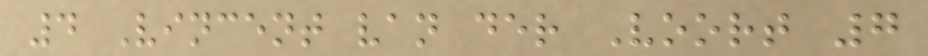4 Vincent van der Voort 7
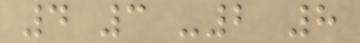4 3 -2 8
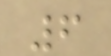6
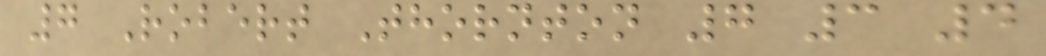7 Robert Thornton 7 3 4
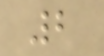2
